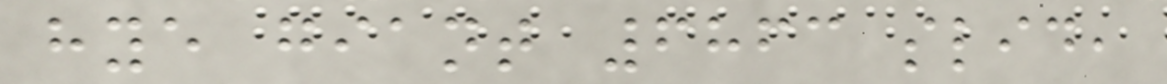hye giant 6863 slid,
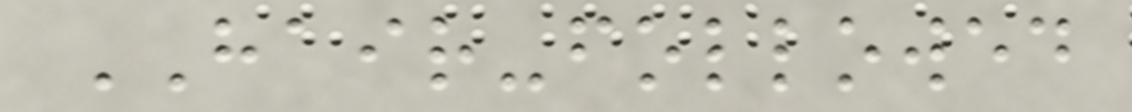HAIR-followed
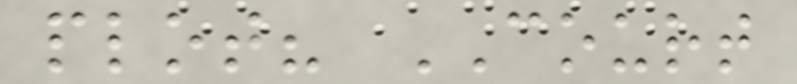plot? COURT
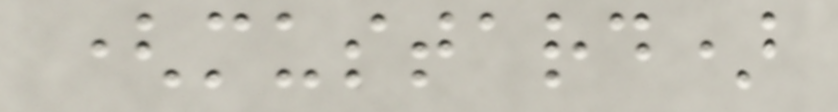(mustard)
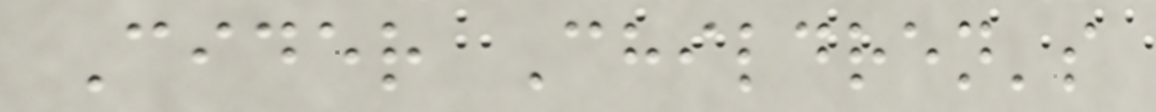Cider Children's
